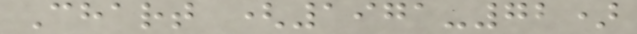Chart (1971-72)
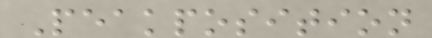Peakposition
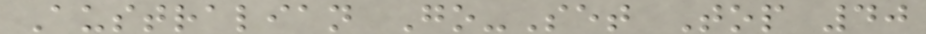Australian Go-Set Top 40
